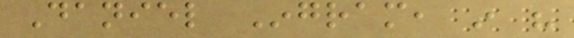Daniel Ingram, in his
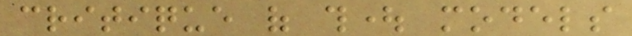critique of thought models
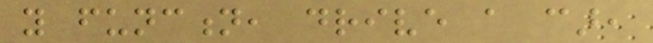you function, drive a car,
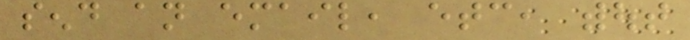send an email, etc, without
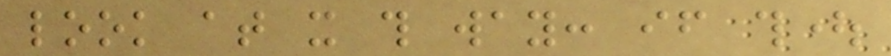look at it this way: if thought
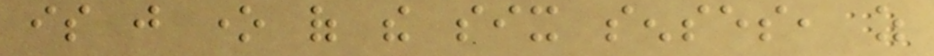is just one of the six senses, as
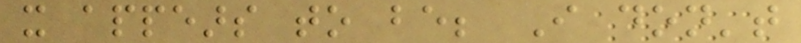it appears to be; I don't
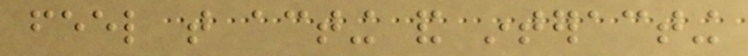feel that acting and interacting
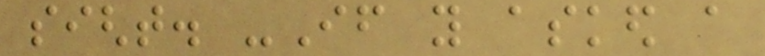sight. -If you asked a
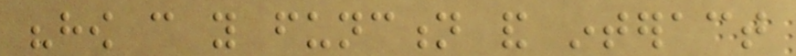"how can you function and interact
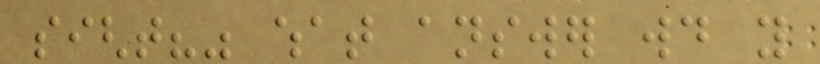sight?" what answer would you
